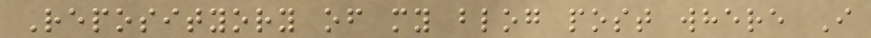Reposityory of my blog post where I
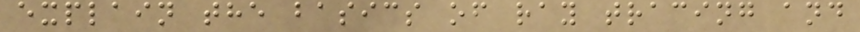explain the basics of ray tracing and
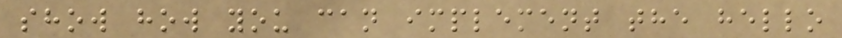show how you can implement the hello
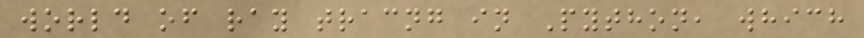world of ray tracng in Python, which
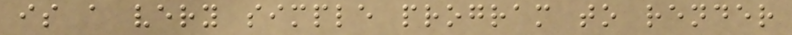is a very simple program to render
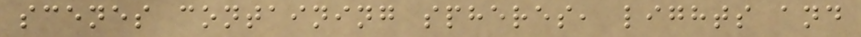scenes containing spheres, lights and
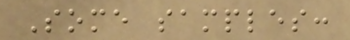Some samples:
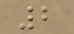2
